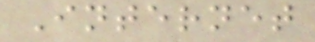Internet
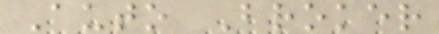Auto Broker
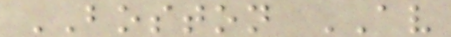BOSTON AV
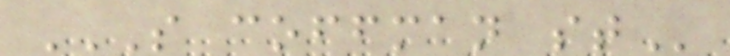S COFFMAN ST
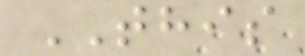THIS
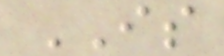IS
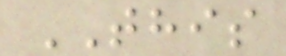THIS
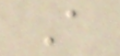A
